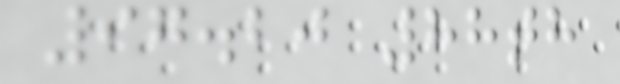97.20 88th
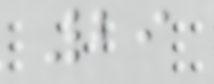29
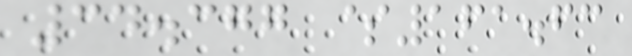34.377 $161.63
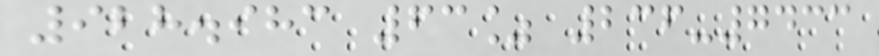928.983 63% 236-7433
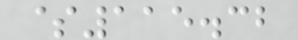$115.32
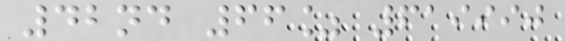42nd 66% 619990
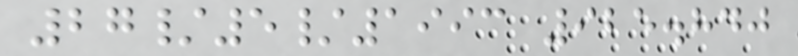27/5/1993 925.840
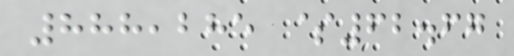888,285 $62.67
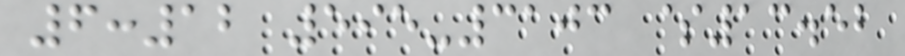6:12 595-3103 $13.52
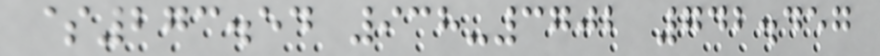$273.54 938-3702 742.457
